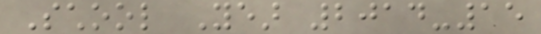School Year 2014-15
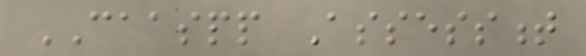CAASPP Assessment
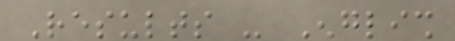Results - English
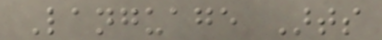Language Arts
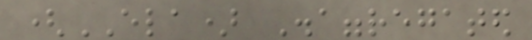(ELA) Disaggregated
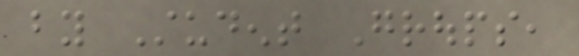by Student Groups,
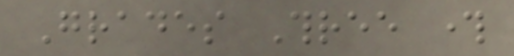Grades Three through
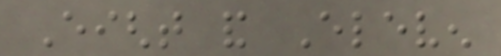Eight and Eleven
